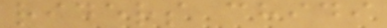riders chidi
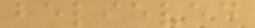believed
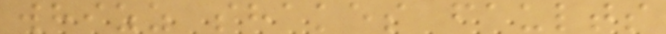whizz shakes faults
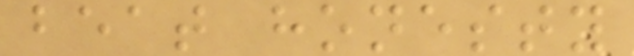beat honesty
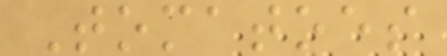Tomatoes
